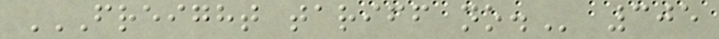FREIGHT TARIFF NO. 305
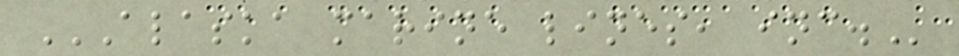ALASKA MARINE LINES, INC.
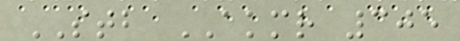STB AKMR 305
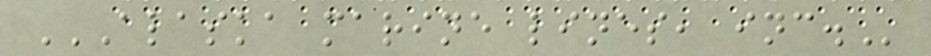ALASKA MARINE LINES, INC.
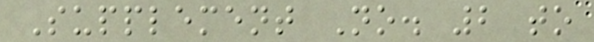Supplement No. 2 to
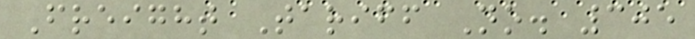Freight Tariff No. 305
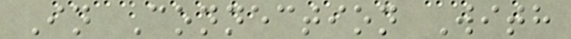In Connection With
